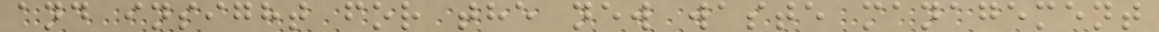and insight for the new waste management
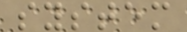system
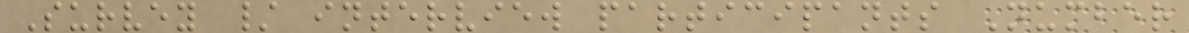Survey / interview participants Number
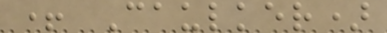+ Caulker)
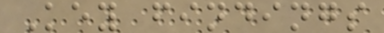Key findings
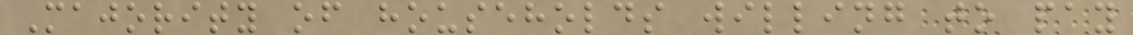Majority of households willing to pay
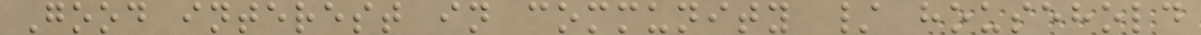Good interest in community / household
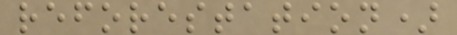reforestation)
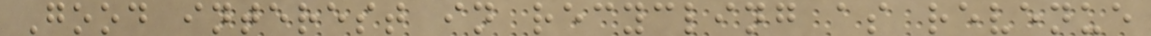Good interest in recycling as revenue
